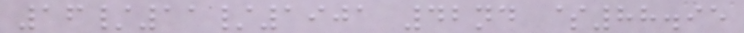16/11/1901 42nd $88.95
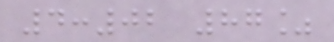4:02 87%
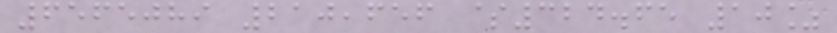6565089 210,656 $324.65 10%
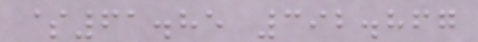$61.85 392.867
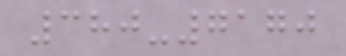380-7170
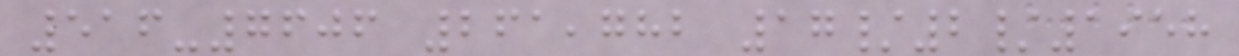516-7606 261,782 17/2/1958
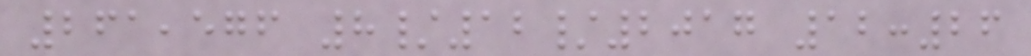261,576 8/12/2017 12:26
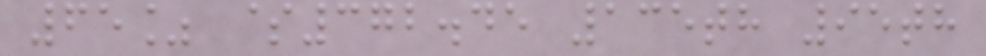65% $372.45 135th 95th
